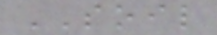SOIL
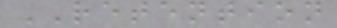RETENTION
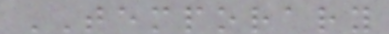TEMPORARY
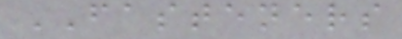FASTENERS
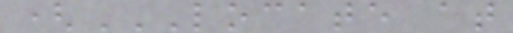(LOCATE AT
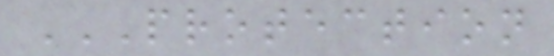PROTECTION
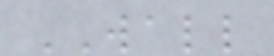WALL
